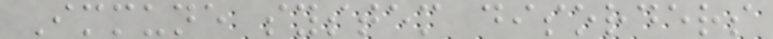Immune system disorders
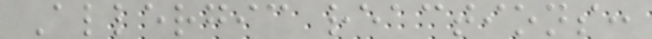Allergic reactions:
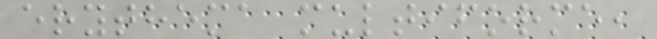erythema multiforme,
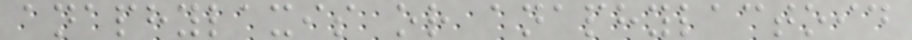anaphylaxis or anaphylactoid
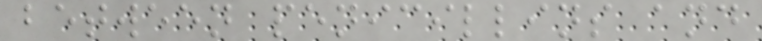between penicillins and
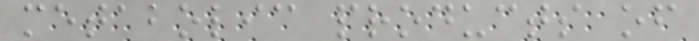metabolic products of
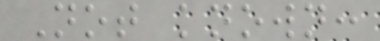Not known:
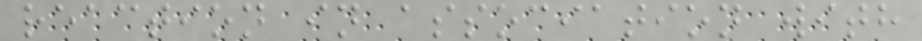reaction in association with
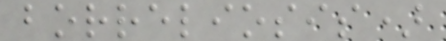borreliosis)
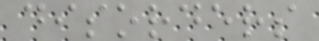disorders
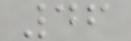46
